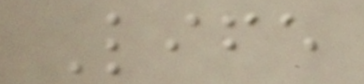Life
